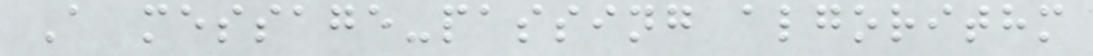A message-passing algorithm
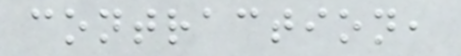contraction,
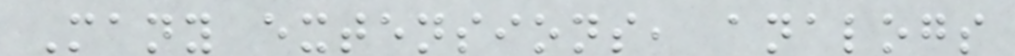Many extensions, analogs
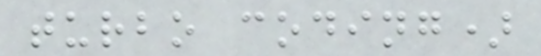turbo coding)
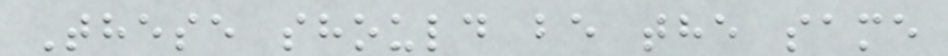These should be the same
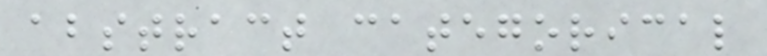abstract categorical
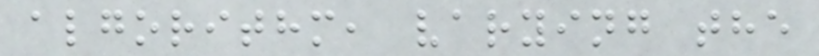algorithm, varying the
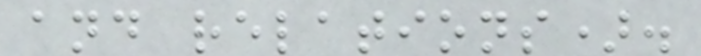and relations).
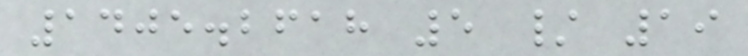1405.2618 5 / 19
